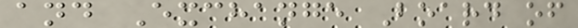and Exchange Board of
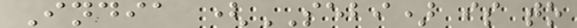India (SEBI) is to
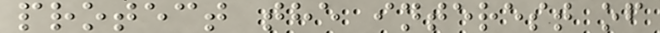protect the interest of
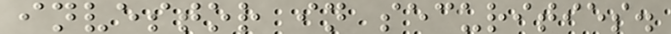investor in securities.
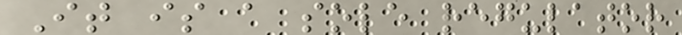It is a sole regulator
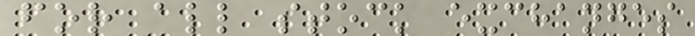for all stock exchanges
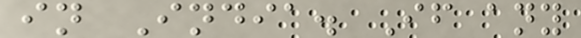in India. If any
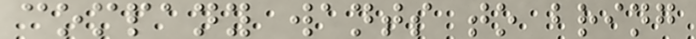company wants to bring
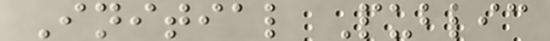Initial Public
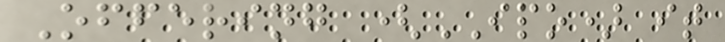Offering (IPO) it
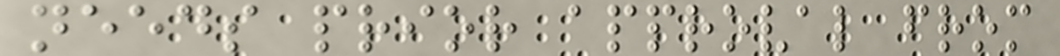needs prior approval from
